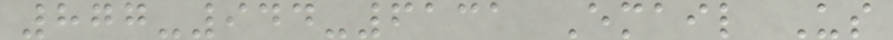877-944-6131 Email Us
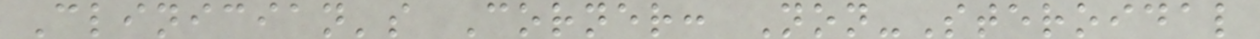Clinician's Corner: Non-Steroidal
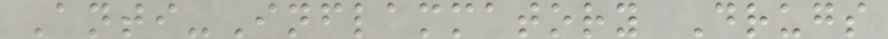Anti-Inflammatory Drugs
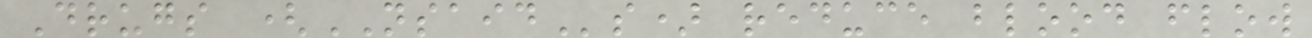Drugs (NSAIDs) reduce blood flow
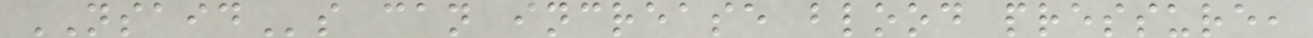NSAIDs can increase blood pressure,
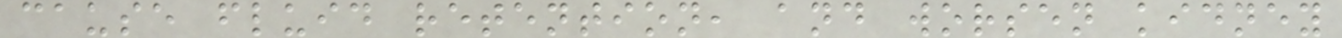cause fluid retention, and worsen kidney
